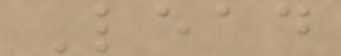Lead
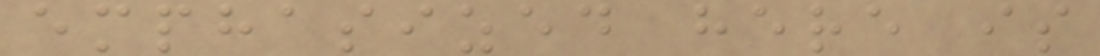emphasized here is
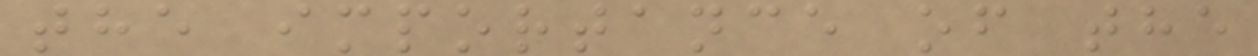the importance of the
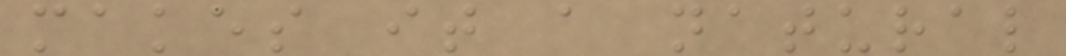makes it a natural
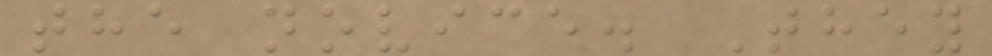the novice. They
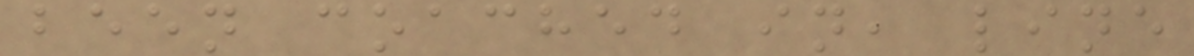been coached in, line
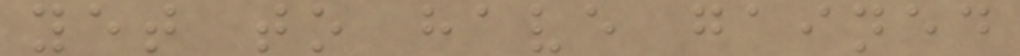yet to have gained
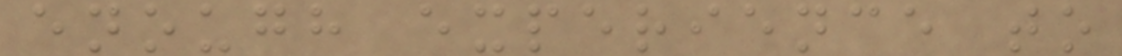enough experience to
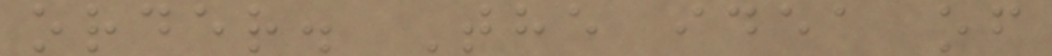order. The idea of
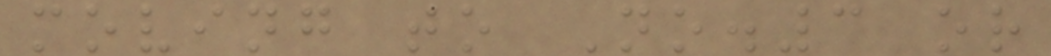moving to No.3 or
